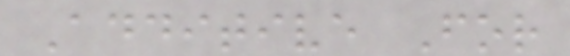Additive For
